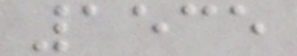1535
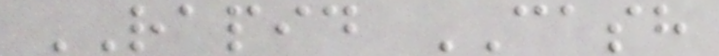RAPID CASH
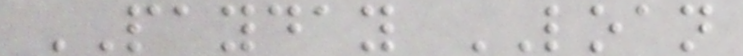PAYDAY LOAN
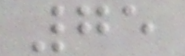75
